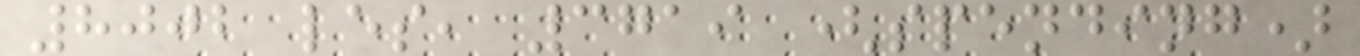8002 les, 3719 (spending)
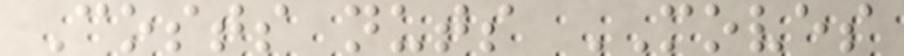Costs nuts MOVES
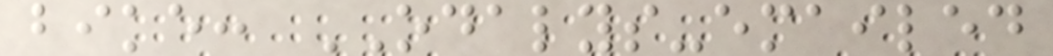bike: ODALYS-emailed
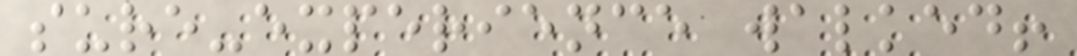sure-experience walked!
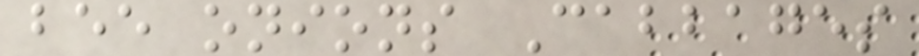bee onions Cabbages
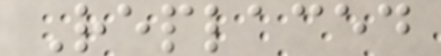Replaced
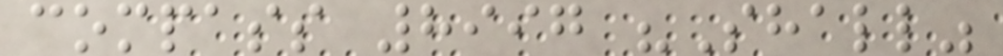compass 8997 "Shall"
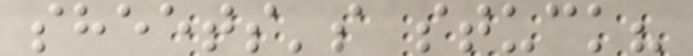sheets's stuck?
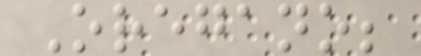Oregano;
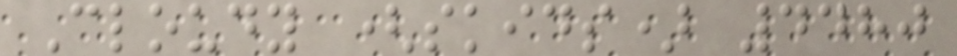Cloudy (skids) 4480
